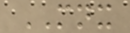MNX
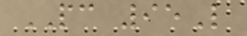PC 95L
